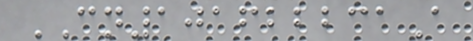CN101622231A
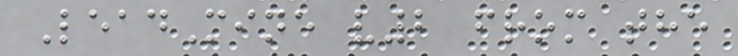LeadMine v2 from the
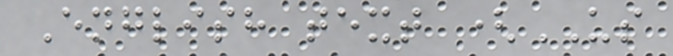English text (US
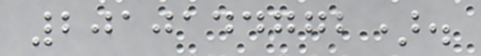2010144772).
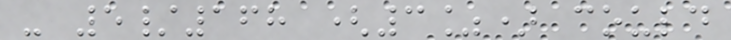- 5/168 (3%) could
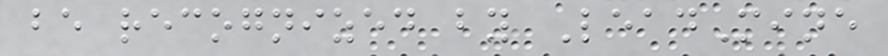be recognized by LeadMine
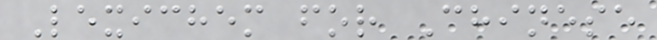Lexichem for Chinese
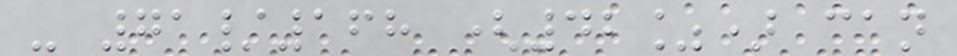- 71/168 (42%) can
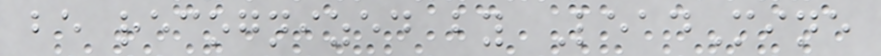be recognized by LeadMine
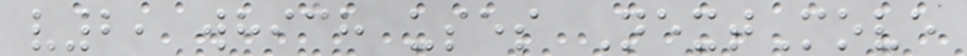v2, which uses NextMove
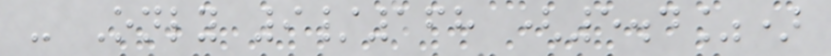- Only 9/168 (5.4%)
